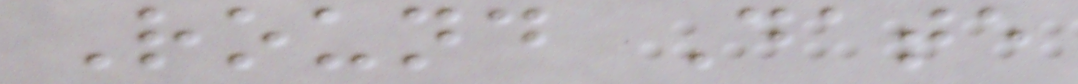Round Date
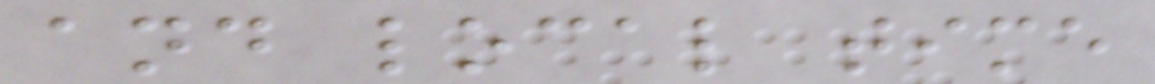and local time
